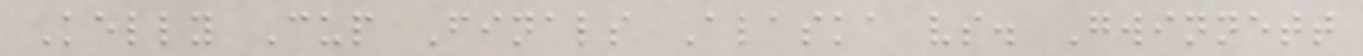Kelly Cup Finals Alaska vs. Gwinnett
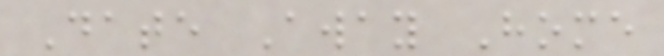Date Away Home
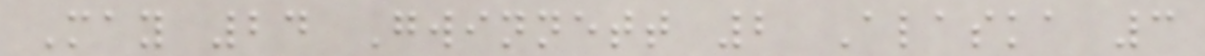May 24 Gwinnett 2 Alaska 3
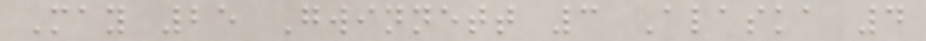May 25 Gwinnett 3 Alaska 4
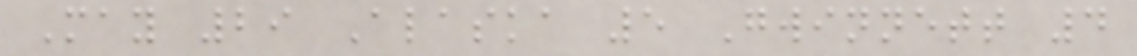May 29 Alaska 5 Gwinnett 4
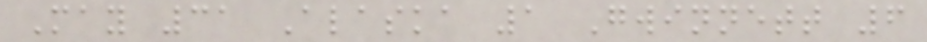May 31 Alaska 1 Gwinnett 6
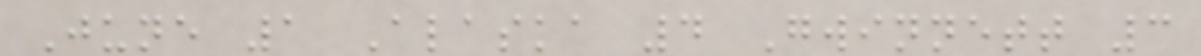June 1 Alaska 4 Gwinnett 3
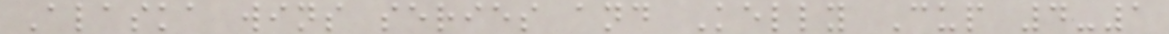Alaska wins series and Kelly Cup 4-1
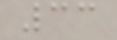33
